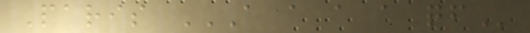Paris A A A A QF
